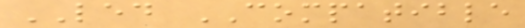LED COMPATIBLE
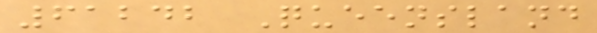61242 Queensland
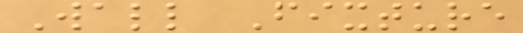Wall Fixture
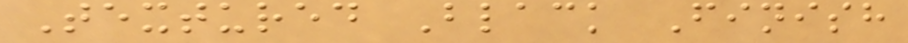Textured Black Finish
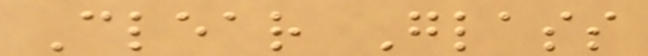Clear Glass
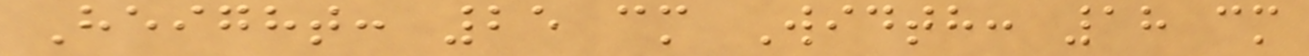Height: 25 cm Width: 18 cm
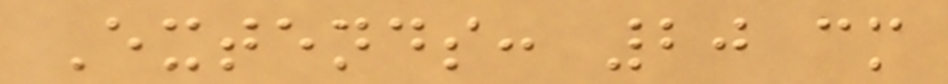Extends: 20 cm
